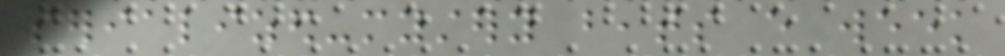serialized-mystery beats every week
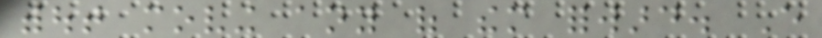without moving any of them forward. Every
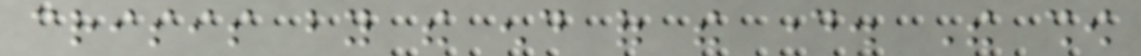crisis by the end of the day. The show
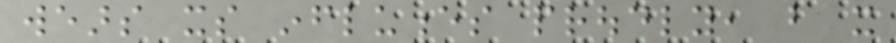wears its influences proudly, but it
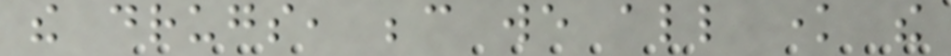the drugs, because we all know the
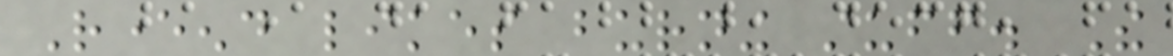Reverend likes burning stuff. The
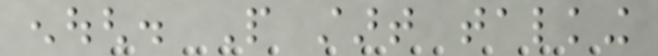enough. People start talking
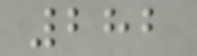282
